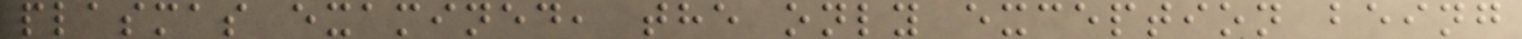plasmas examined, the only exception being
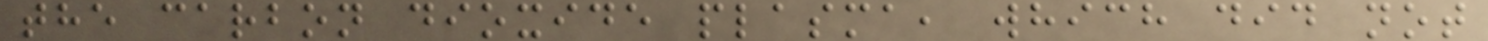the carbon dioxide plasma, which did not
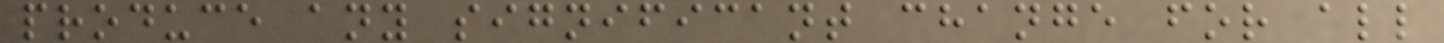produce any significant change for all
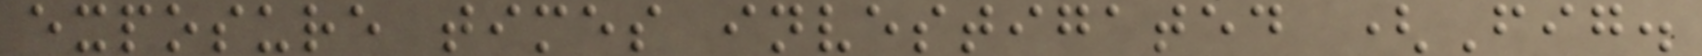exposure times investigated (Fig.
